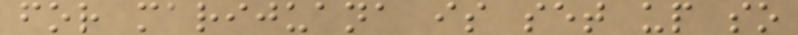for marijuana is set up so
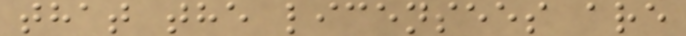that the licensees are
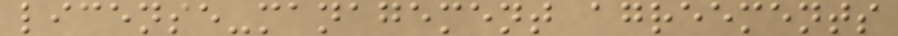license-management agreements
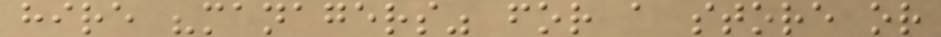hire "managers" for a store or
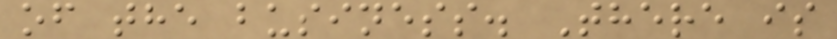of the business. There is
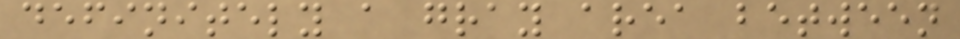definitely a gray area between
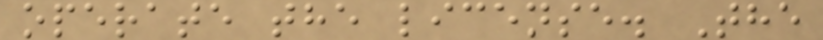operate the license. The
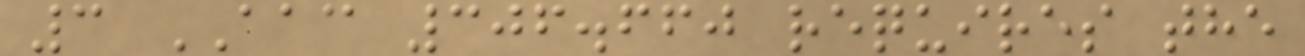3 AAC 306.660 requires the
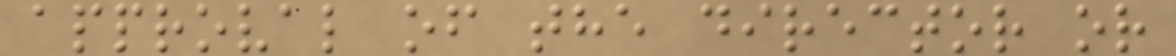approval of the director or
